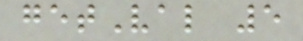getVal 5
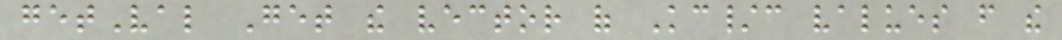getVal Get the vector of Kc/c values from the
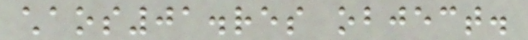chaos01.res object.
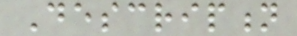Description
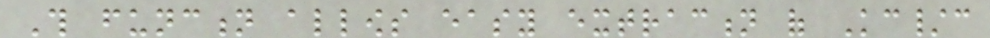This function allows easy extraction of Kc/c
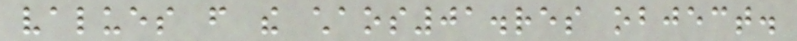values from the chaos01.res object.
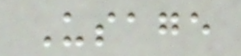Usage
